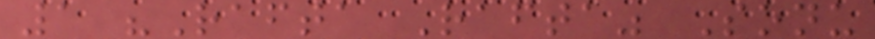1 "Rafta Rafta" Sonu
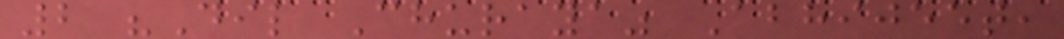2 "Dil Churaya" Abhijeet,
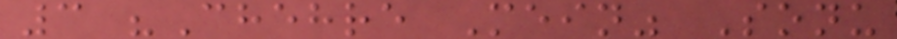3 "Chehre Mein" Sonu
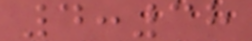4:38
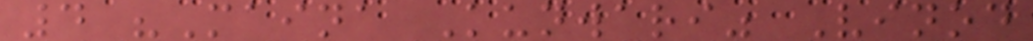4 "Maina Kunwari" Vinod
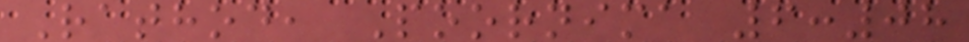Rathod, Poornima 6:08
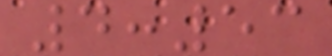4:53
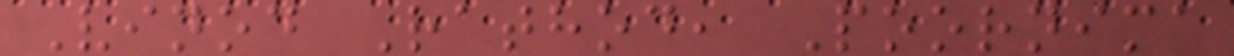Vinod Rathod, Poornima
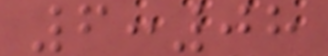6:08
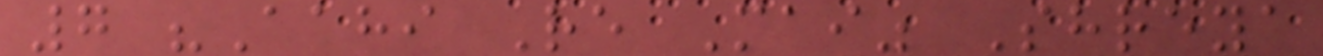7 "Aahi Re Mai" Shreya
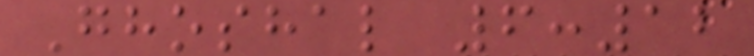Ghoshal 6:12
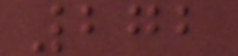272
